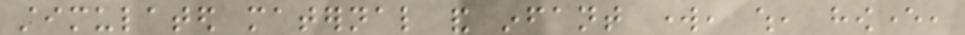stimulated maternal and infant work, which, however,
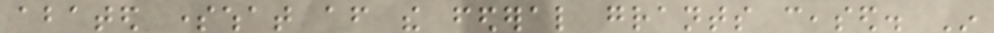abated somewhat after the federal grants ceased. In
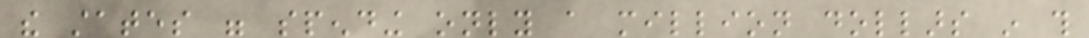the states were spending only a million dollars in this
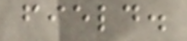field.
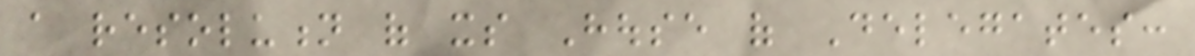a resolution of its House of Delegates:
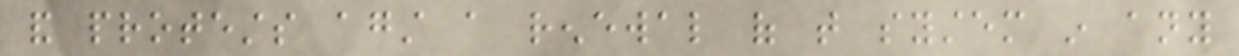and protests against a renewal of that system in any
